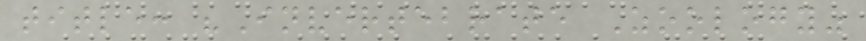title: "Invertebrate Zoology"
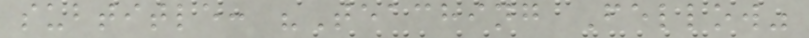subtitle: "Teaching Fellow"
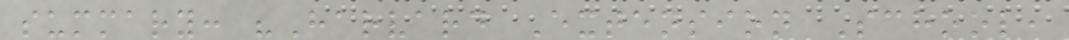summary: "Harvard Extension School,
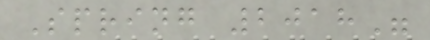Spring 2018"
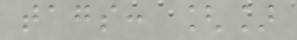tags: []
